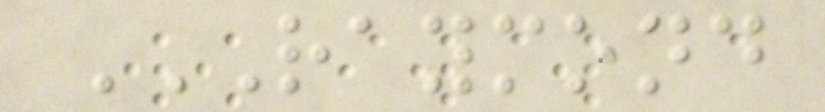RAYMOND
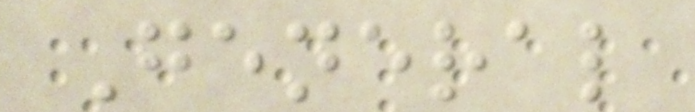General
